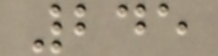245
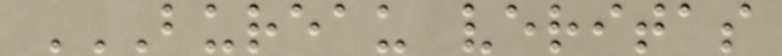BUREAU VERITAS
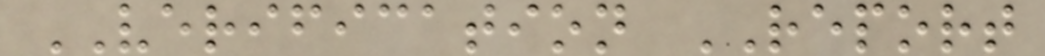VERIFICATION REPORT
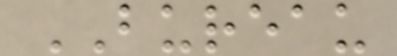BUREAU
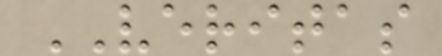VERITAS
